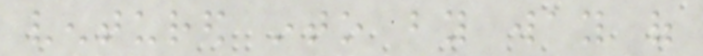ventured into by way of
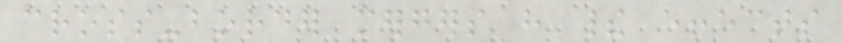cross-border mergers have their effects
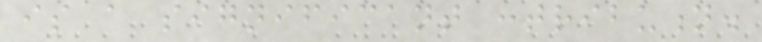is a significant contribution.
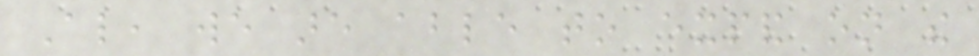Also, we are able to expand on the
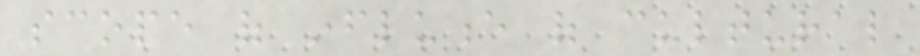scope of influence of cultural
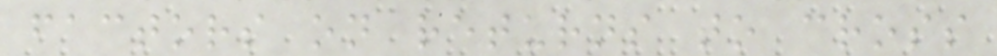factors on returns to cross
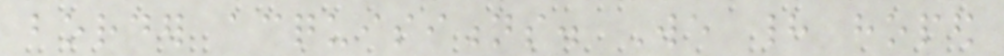border acquisitions. We had hoped
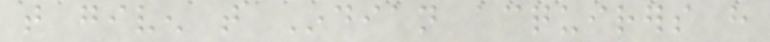that given that Indian acquirers have
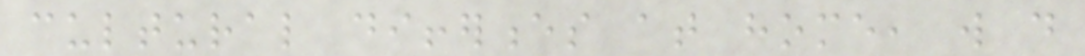cultural differences at home, will do
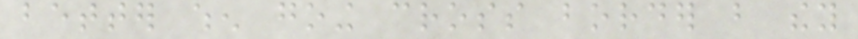better when going cross border but they
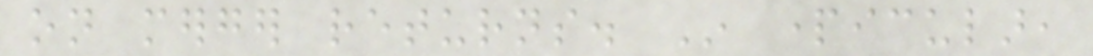on merger returns. In particular,
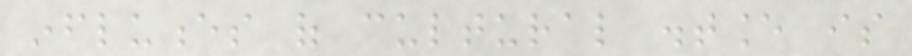influences of cultural distance is
